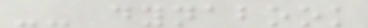-- dynabook
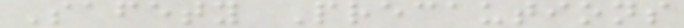Safety Precautions
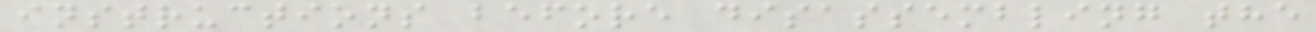instructions before disassembling the
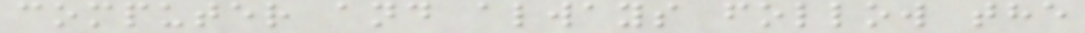computer and always follow the
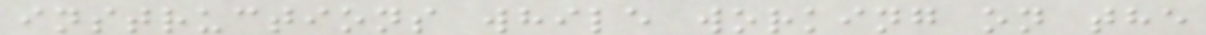instructions while working on the
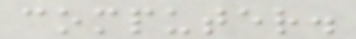computer.
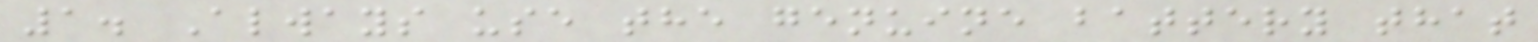1. Always use the genuine battery that
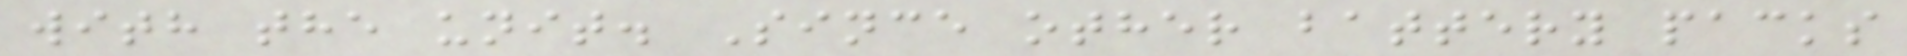with the unit. Since other battery packs
